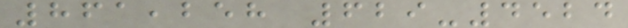861,258 629-4524
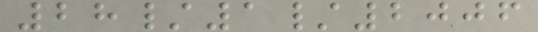28/1/2006
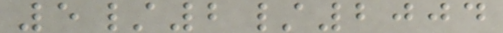5/2/2004
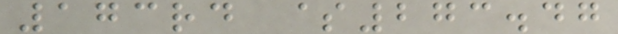173rd $273.47
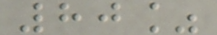80%
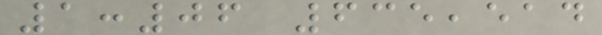1:06 635,514
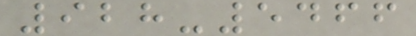928-5466
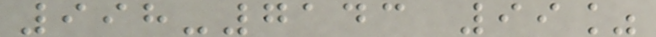998-7143 99%
